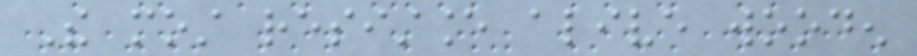The most resistance alive wooden
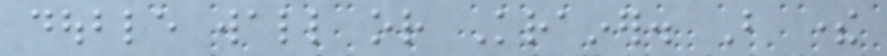double wall or Krainer. But there
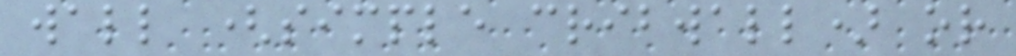wall (simple cribwall) or
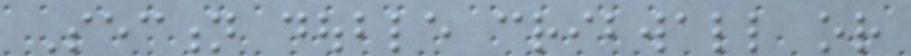Section double cribwall or
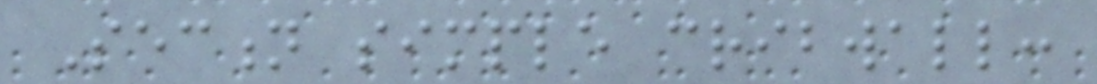Section simple cribwall:
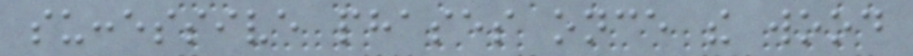successive phases once the wood
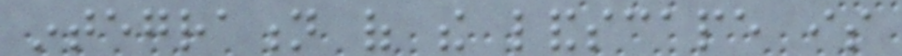integration of the landscape is
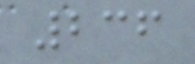236
